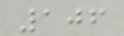106
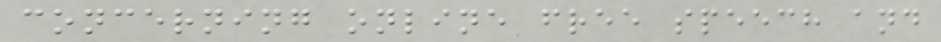concerning online free speech and
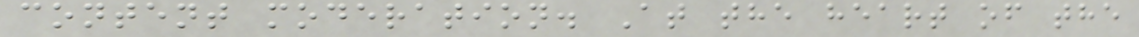content moderation. At the heart of the
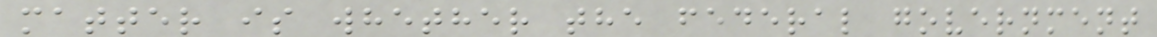matter is whether the federal government
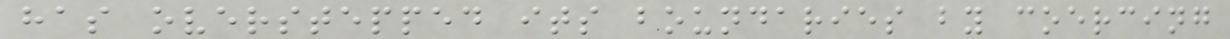has overstepped its boundaries by coercing
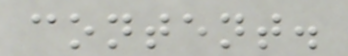content.
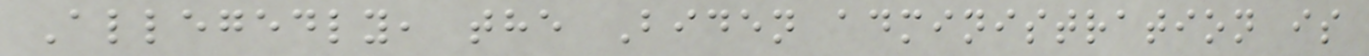Allegedly, the Biden administration is
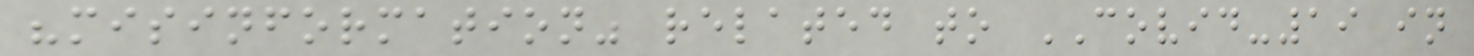"misinformation" related to COVID-19 in
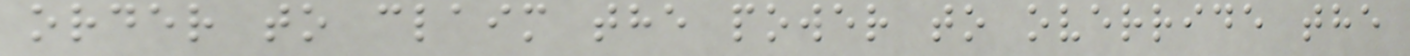order to claim the power to override the
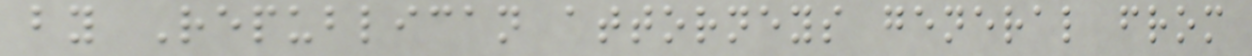by Republican attorneys general from
